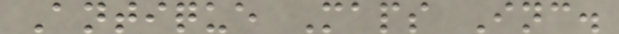Antique Maps Inc.
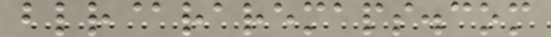blr@raremaps.com
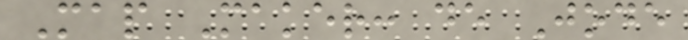Map Maker: de Jode
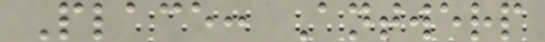Place: Antwerp
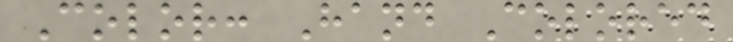Color: Hand Colored
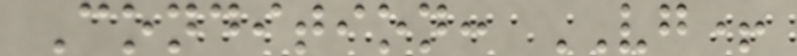Condition: VG+
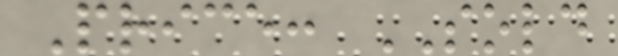Price: SOLD
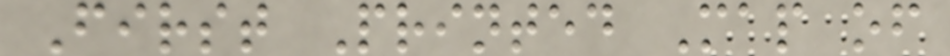First Printed Map of
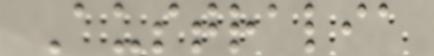Australia
